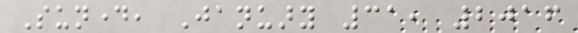Sunday, January 31, 2016
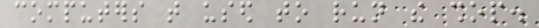computers that used to run the shop.
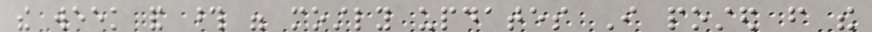the week and those were mostly updates I posted from the
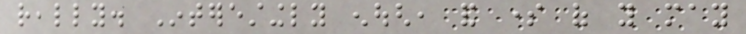really. Interestingly enough, and some of you may
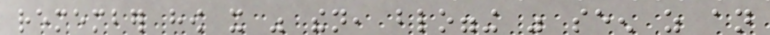remember how it was then, blogging was seen as an
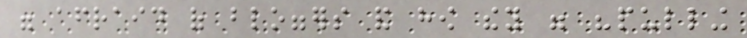were afraid of bloggers and how they were "pulling
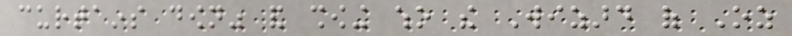curtains down" and showing who the Wizard of Oz
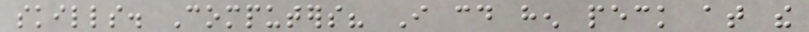skills. Computers? I could hen peck at the
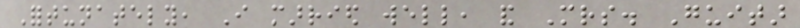Fortunately, I married well, and Mrs. Guitar
